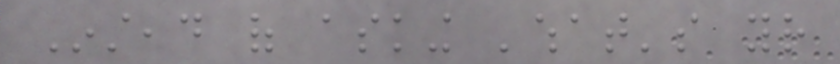Instead of asking 'what's your
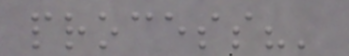process?'
